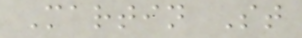Martin St
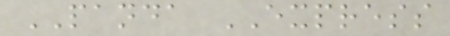PANDA EXPRESS
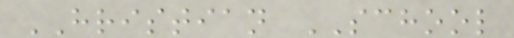HRISTIAN SCHOOL
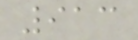913
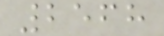2568
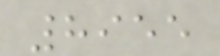8955
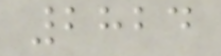2824
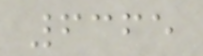6365
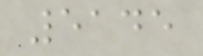5145
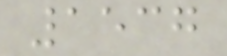1537
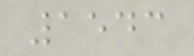1543
